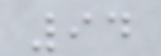94
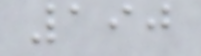190
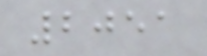2051
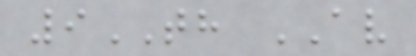9TH AV
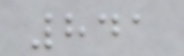841
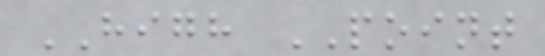HIGH POINT
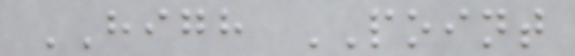HIGH POINT
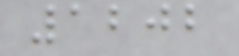1202
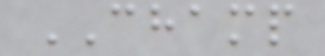CHAMP
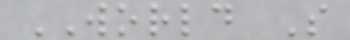WORLD S
